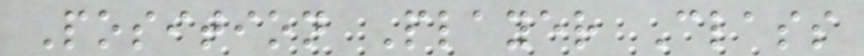Position Player Class
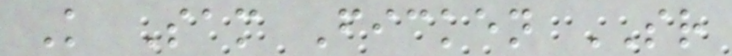K Sam Ficken SR
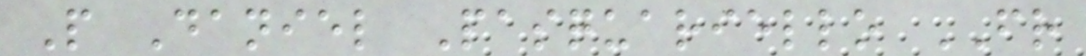P Daniel Pasquariello FR
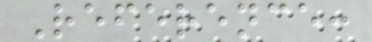Reference:
